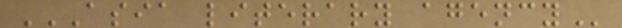ASIA LITERARY AGENCY
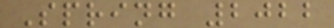Spring 2022
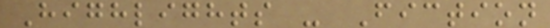Highlights - Fiction
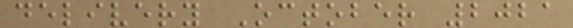delivery October 2021
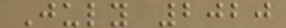July 2020
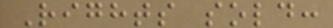Rights sold:
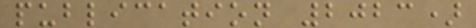publication 2023)
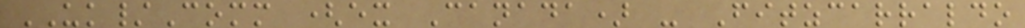UK/Comm (ex Canada) - Fitzcarraldo
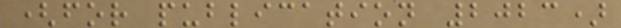(for publication 2023)
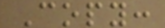Copy:
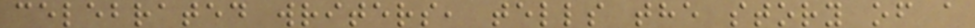celebrated writers, tells the story of a
